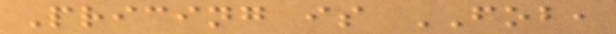Pricing is FOB,
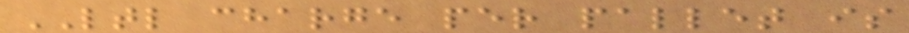LTL charge per pallet is
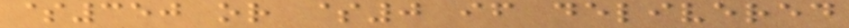$350 or $0 if delivered
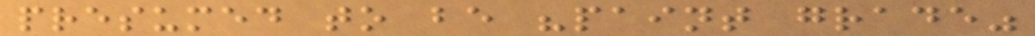presumed to be "paint grade"
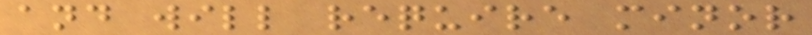and will require minor
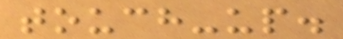touch-up.
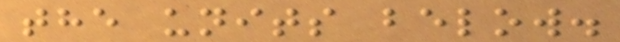the units below.
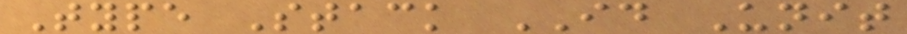Type Stack ID Unit
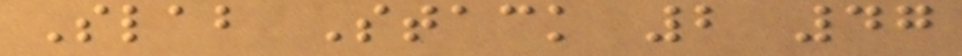Slab Stack 2 47
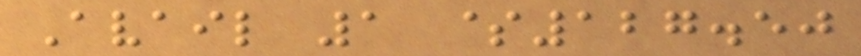Avail 1 $127.50
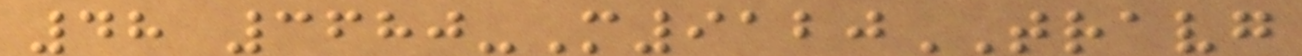48 3680-M9120TRAVG
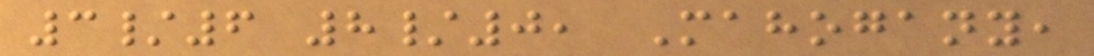3/6 8/0, Mahogany,
